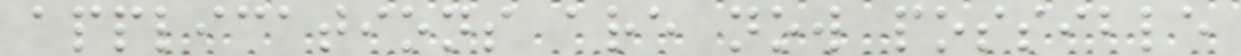applications are now possible
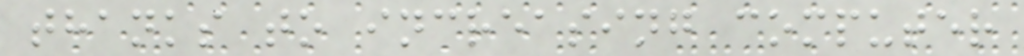thanks to increasing computer
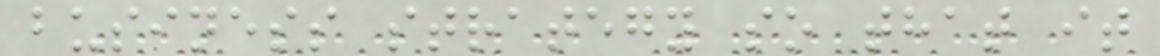business strategy so that it
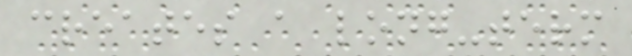creates a long-term
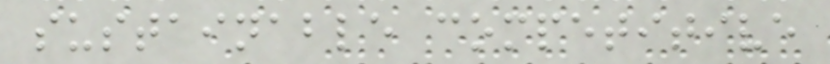sustainable competitive
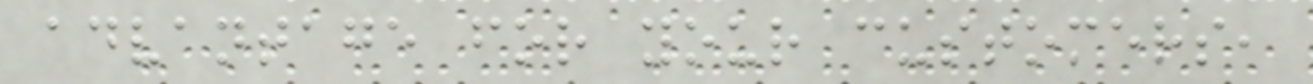advantage for your customers,
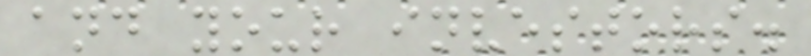and your investors.
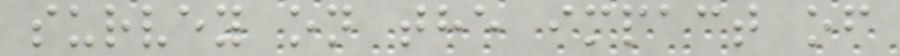survey on the impact of
